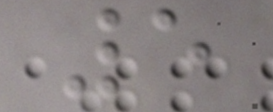5
